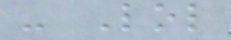- Lol
